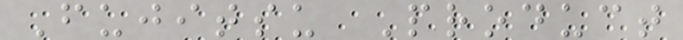Fujitsu Product
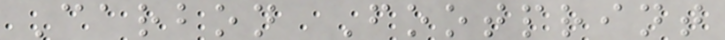Carbon Footprint
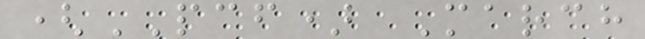(PCF) March
